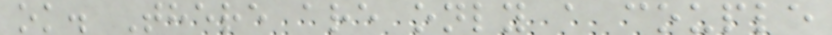ok. There are only a couple
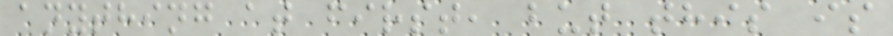anything at first, but this is
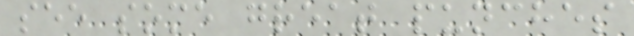see some great punches
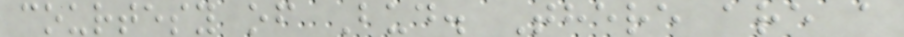courtesy of Bud. There are a
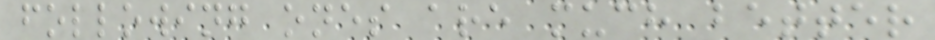following ones are much better
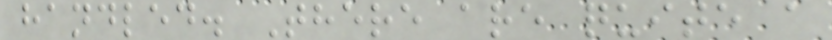handled. There are quite a
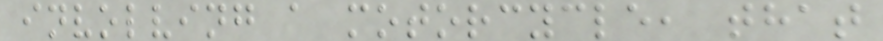involving a motorcycle, that
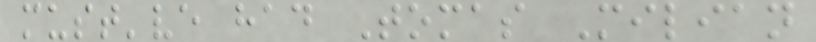must've had Tomas Milian
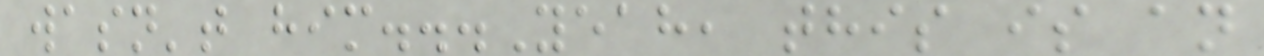wasn't him...Yeah, this is an
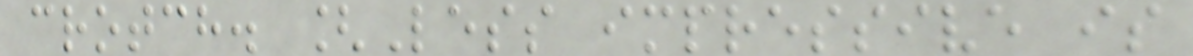crotch. [Less impressive is
